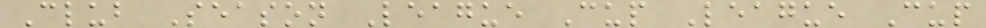Club Season League Cup League Cup
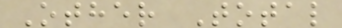Other Total
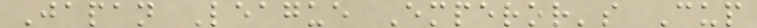Japan League Emperor's Cup
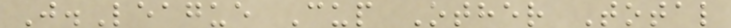J.League Cup Other Total
